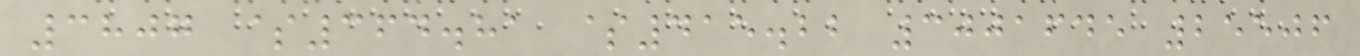3807 $364.81 $415.22 3001645 25506
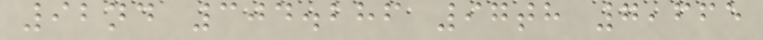92nd 304.286 97th 7,665
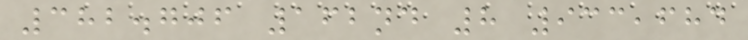382.706 162nd 8 933,684
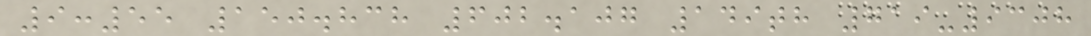9:55 150.838 602.107 149th 719-9308
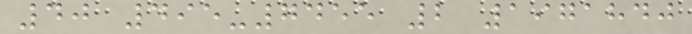40 495-7455 2 1971840
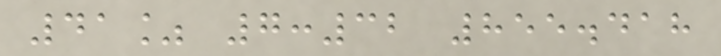41% 7:32 855.418
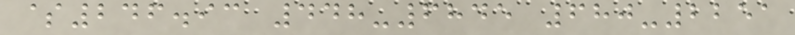$246.93 448-6845 680-2251
